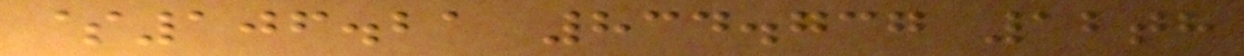$106.21 834.737 12th
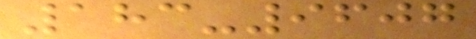183-9607
